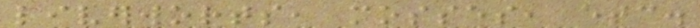liverworts, mosses, etc.
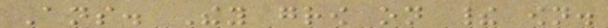Ans. They grow on their own.
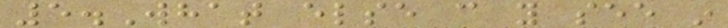5.What else can you see in
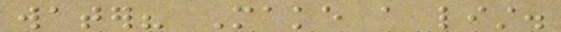water? Make a list.
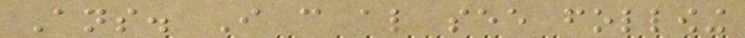Ans. I can also see following
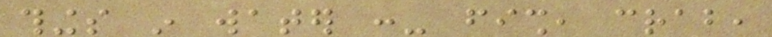things in water :- fish, crab,
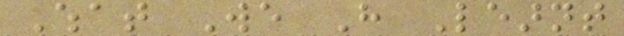What We Have Learnt
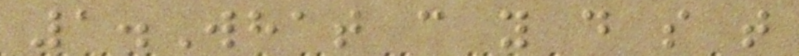1.What can you do so that
